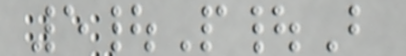5|P|B
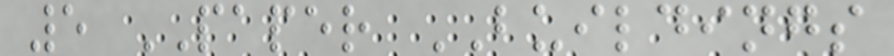5 PAPER BUILDINGS
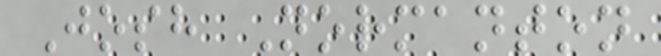Josh Normanton
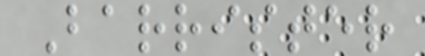Barrister
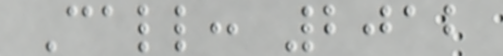Call: 2012
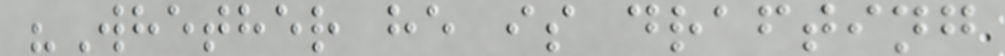"Whether he is drafting
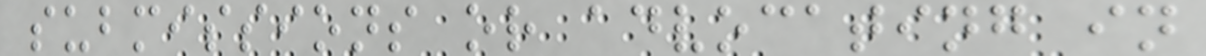submissions or advocating in
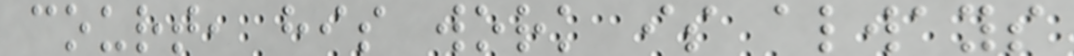court, his work is always
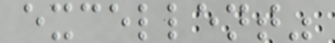excellent"
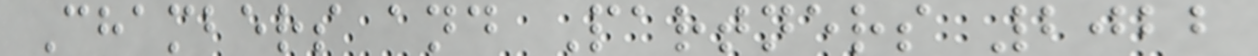Chambers and Partners 2022
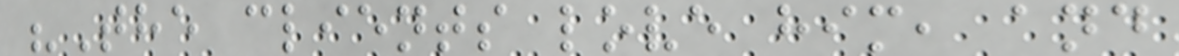"The clients love him, and
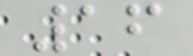16
